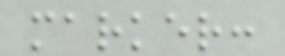marker:
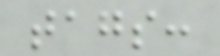tags:
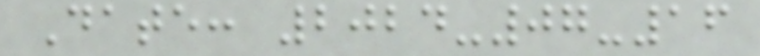Date: 2024-07-16
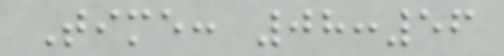Time: 08:56
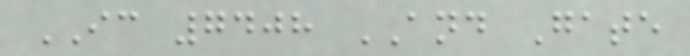IC 7408 AND Gate
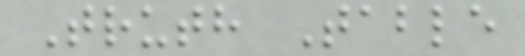Truth Table
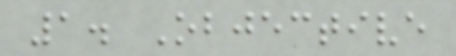1. Objective
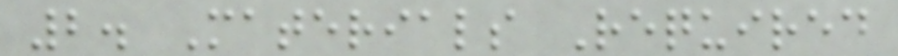2. Materials Required
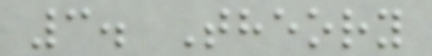3. Theory
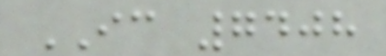IC 7408
